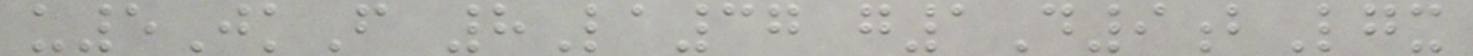u5JkF 8La37 g1D9bLgx
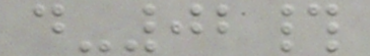d-02#
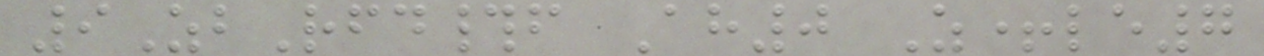9ZbRfd#f Ah0 Z+le7
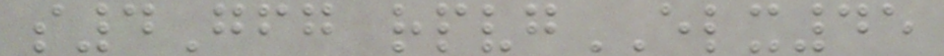s4Gfg rpvgELX45
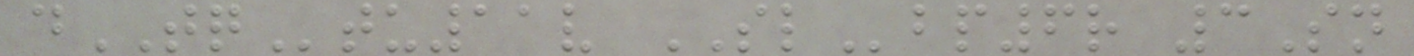dTQtu11v SLbp6r 3Sn
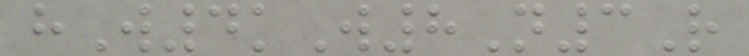hW4kW8N3R
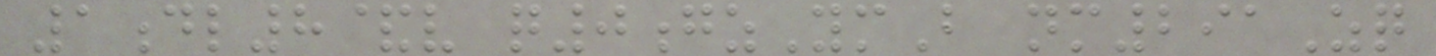1dl8&v q0gzYmB nm291Zq
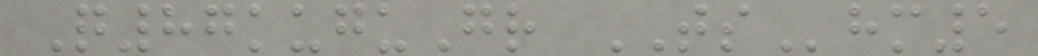Q87kuguGr TShm5
